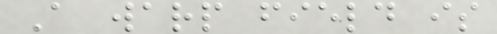A warp field is
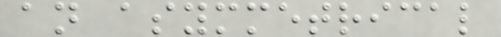an asymmetrical
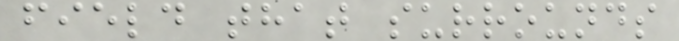field that surrounds
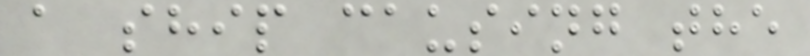a ship causing the
